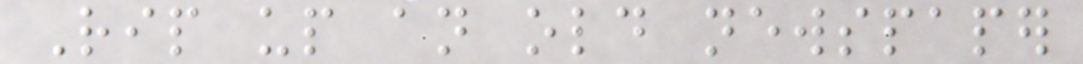Rip up an old newspaper
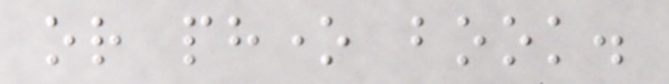or phone book.
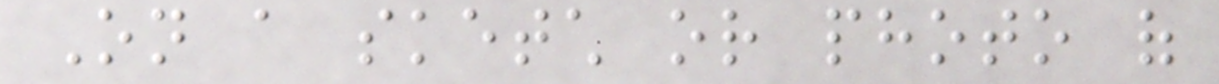On a sketch or photo of
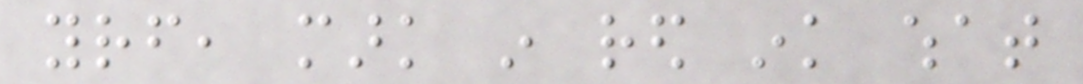yourself, mark in red ink what
